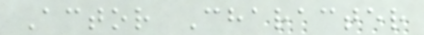Actor Character
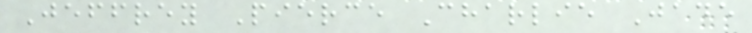Jeffrey Pierce Charlie Jade
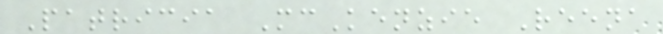Patricia McKenzie Reena
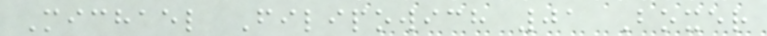Michael Filipowich 01 Boxer
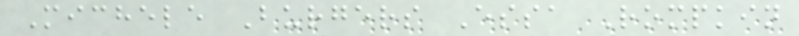Michele Burgers Essa Rompkin
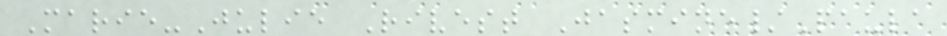Marie-Julie Rivest Jasmine/Paula
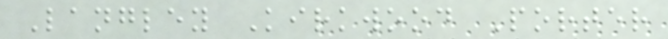Langley Kirkwood Porter
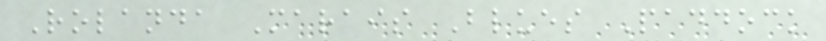Rolanda Marais Blues Paddock
